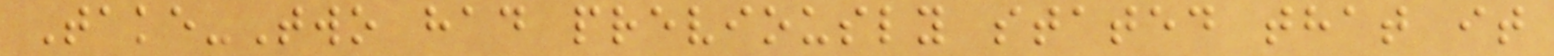Take-Two had previously stated that it
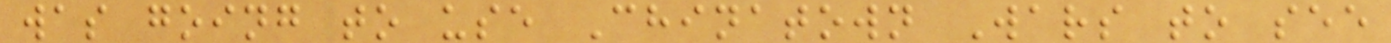was going to use Chinatown Wars to see
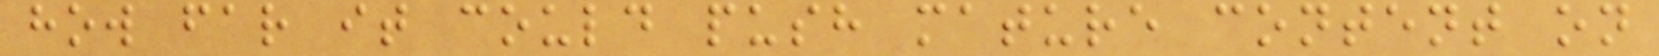how far it could push mature content on
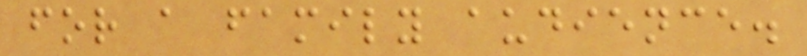for a family audience.
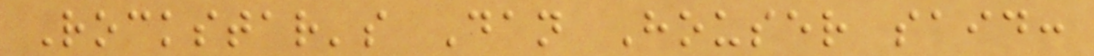Rockstar's Dan Houser said:
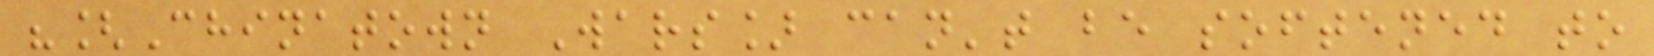"[Chinatown Wars] can't be softened to
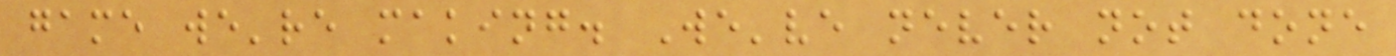game we're making. We've never not done
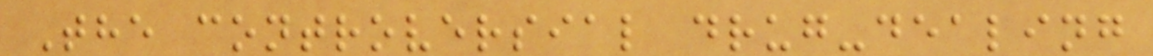The controversial drug-dealing
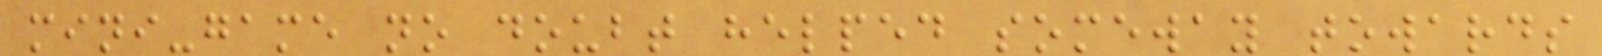mini-game no doubt helped someway towards
